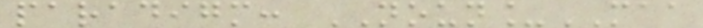paradigm: NOUN_MAA
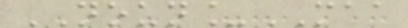NOUN_MAA
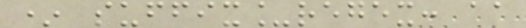* suffix_regex: aa
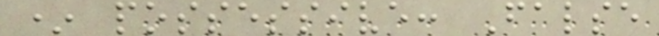* possessive: False
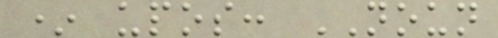* upos: NOUN
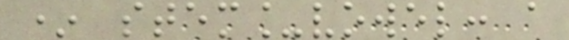* stem_vowel: a
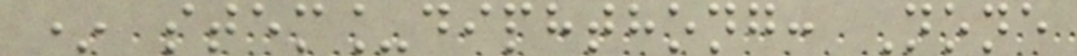* stem_diphthong: None
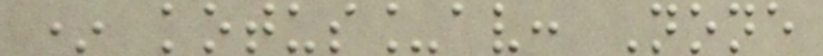* kotus_av: None
